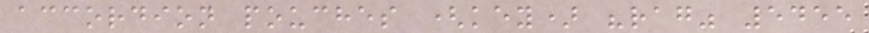accordion pouches (key) "rag" 5455
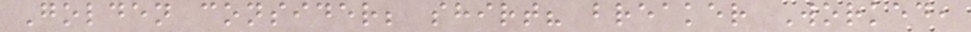Golden consider; shirt? breaker Worked,
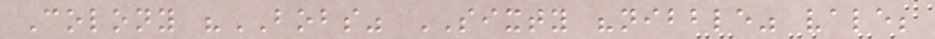Colony "BOBS" SIXTY "nibble" vale;
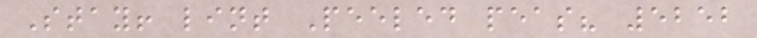Stay! lint Peeled peas? 5252
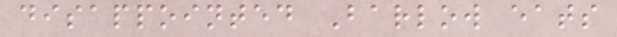disappointed Barlow eats
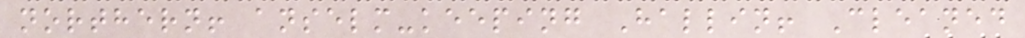northern! anselm-keeping Hallin! Cleaned
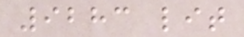9283 lit
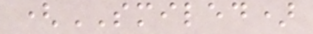(SMILED)
